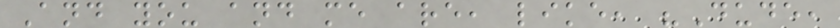And you and me are, like, "Dude,
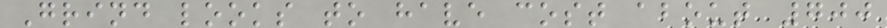Grind looks to have cost about 700
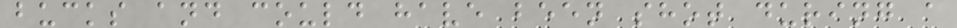bucks and could have been shot during a
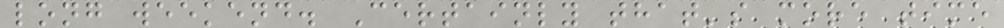long weekend. Certainly that's more time
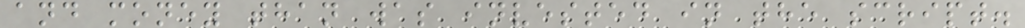and money than was invested in the script.
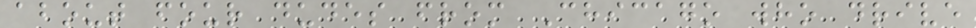about four dudes from Chicago who drive
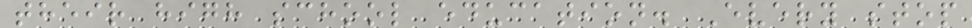their high school education. Every stop
